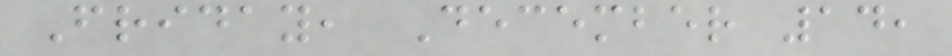Friday, December 14,
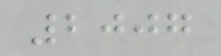2007
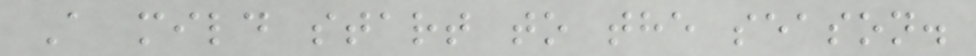A mild start to the season.
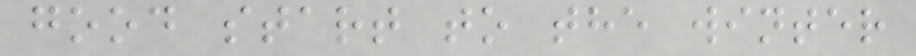good start to the winter
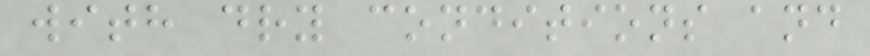with dry conditions and
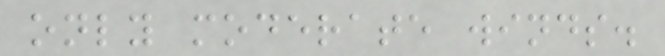only moderate winds.
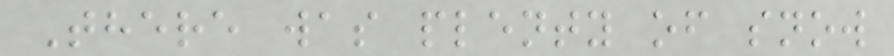There was plenty of snow
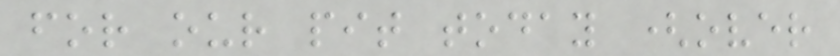for our pit today (over
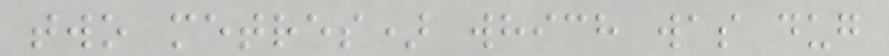two metres) which was dug
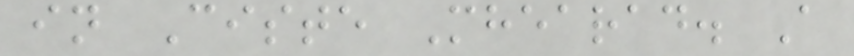in Ciste Mhearad. A
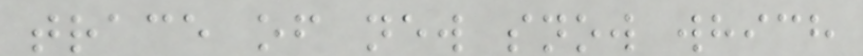trace of new snow which
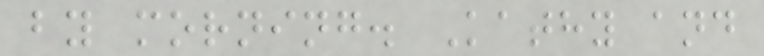by morning. Kathy and
